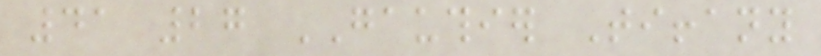41 27 GAUTHIER Tiffany
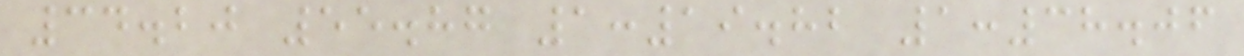34.20 55.87 1:19.82 1:38.06
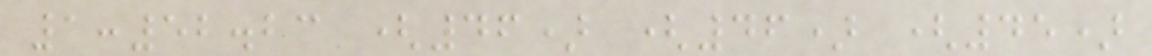1:52.23 (46) (46) (45)
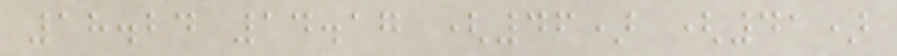18.24 14.17 (46) (41)
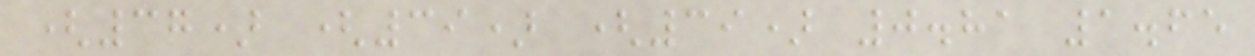(37) (39) (39) 0.81 1.65
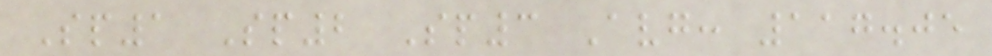Sp1 Sp2 Sp3 Avg: 117.05
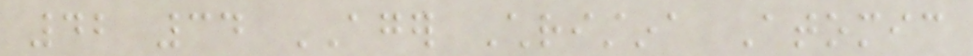42 34 AGER Christina Atomic
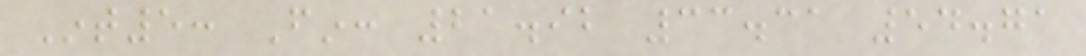Int5: Fin: 21.92 33.31 54.71
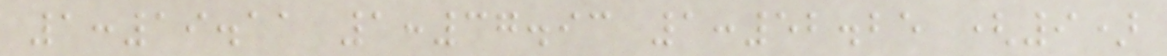1:19.11 1:37.93 1:52.25 (9)
